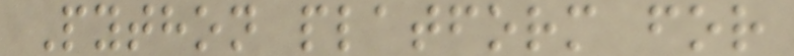Python platform for
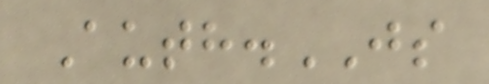Auth.JS
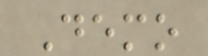Demo
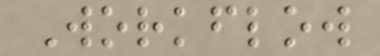Workflow
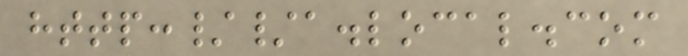http://a.local.com
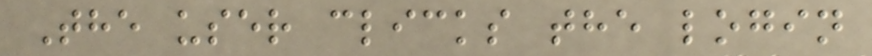The user clicks the login
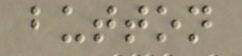button
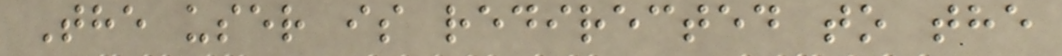The user is redirected to the
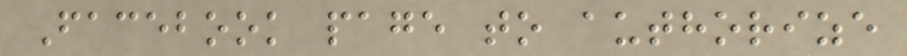Facebook page to authorize
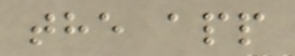the app
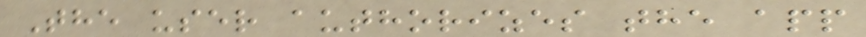The user authorizes the app
